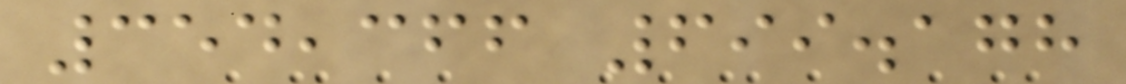354,366 699.178
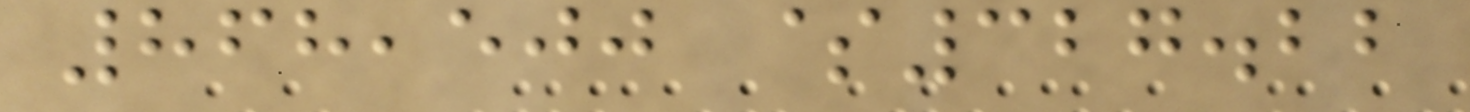868,500 $327.22
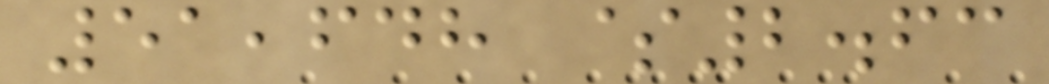51,648 $2.63
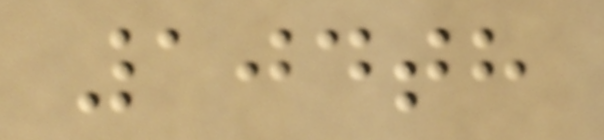104th
